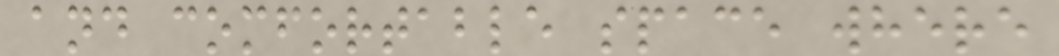and comfortable space where
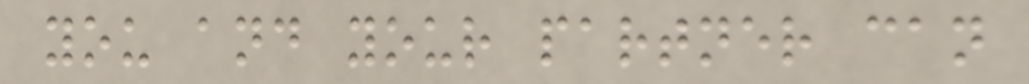you and your partner can
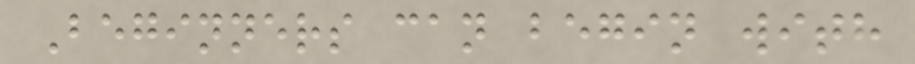Beginners can begin with
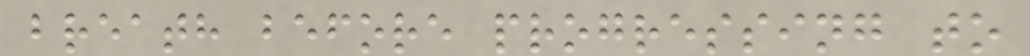breath before progressing to
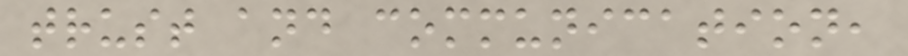trust and communication,
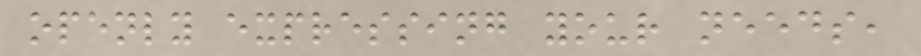openly expressing your needs,
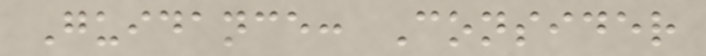Guidance: Consider
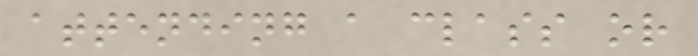attending a class or
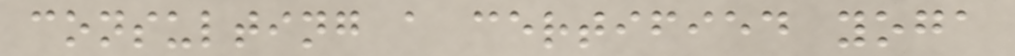consulting a certified yoga
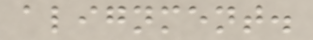alignment.
